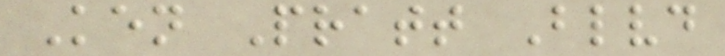Ken Pratt Blvd
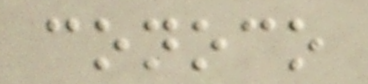conoco
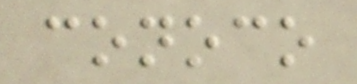conoco
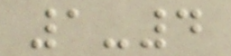1-4
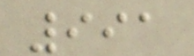991
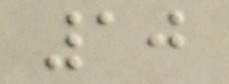10
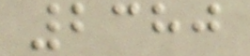2380
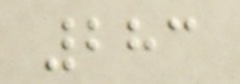283
